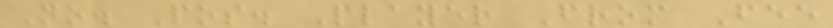No. Pos. Player From Fee
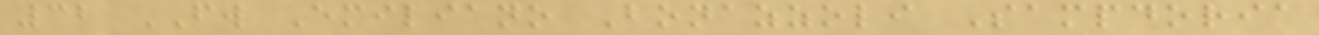32 FW Emiliano Bonazzoli Sampdoria
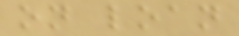on loan
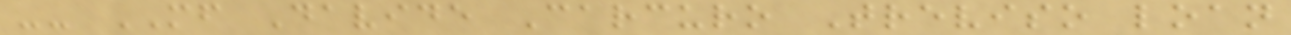-- MF Davide Carcuro Treviso loan
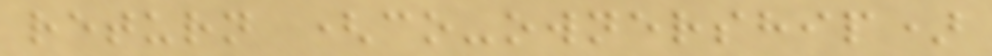return (co-ownership)
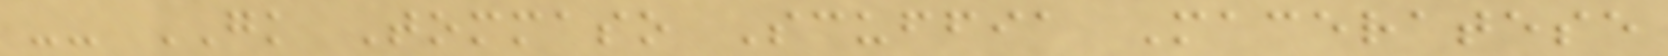-- GK Tommaso Scuffia Maceratese
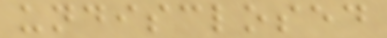undisclosed
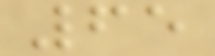65
